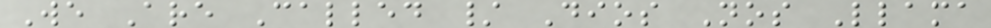We Are Called / Dios Nos Llama
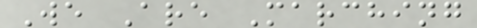We Are Marching
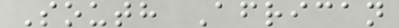South African
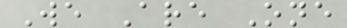We Are One
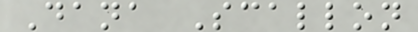Dana Scallon
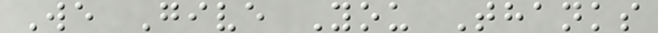We Give You Thanks
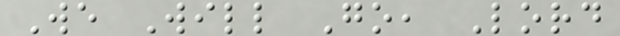We Will Go, Lord
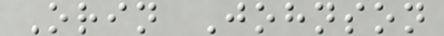Orin Johnson
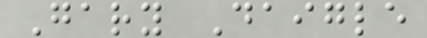Gary Daigle
